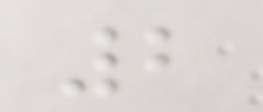2
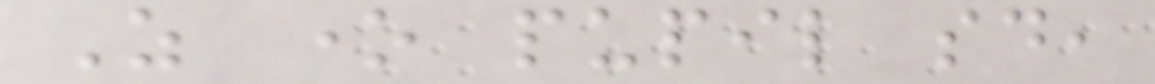As one pupil said,
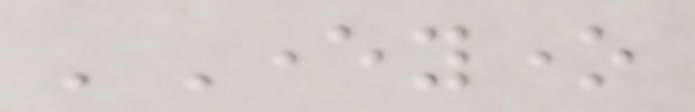'Everyone
